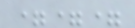===
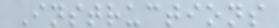Instructions
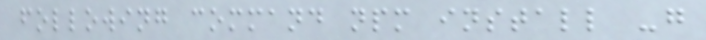following command npm install -g
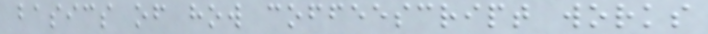basics of how coffeescript works
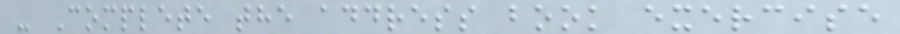- Complete the address book exercise
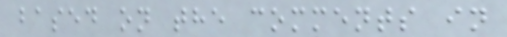based on the comments in
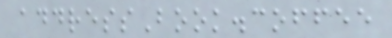addressBook.coffee
